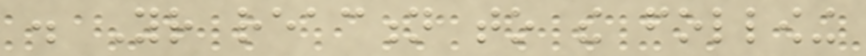. Your reaction to the following
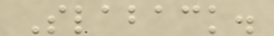Slaback.
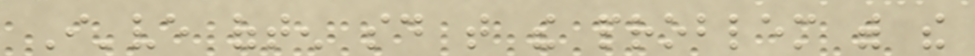I've often said that the problem with the
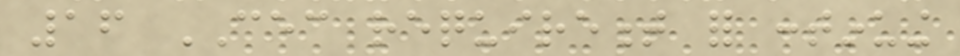16 CEC requirement for continuing
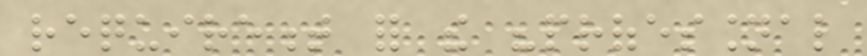requirement for the "professional
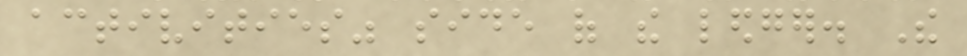activities" side of the ledger. The
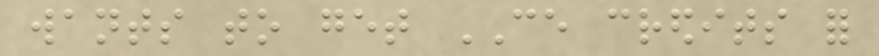wants to get CE credits for
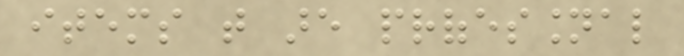items that are professional
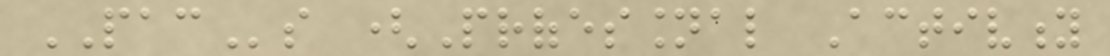PACs (Professional Activity
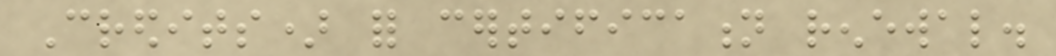Credits) for certification renewal.
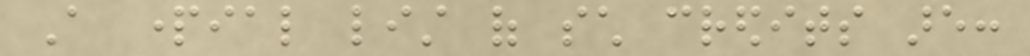A partial list of such credits are:
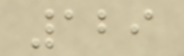129
